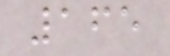165
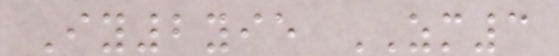Iy2yie ZM3
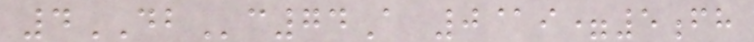4DBc74A 0@i=5fh
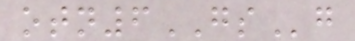otn6GSg
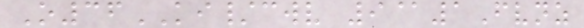O36KI/cwv 9@1Fvnz
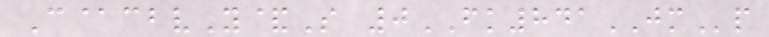C@cbvY&S 0FK841JMp
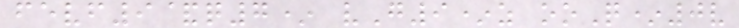fevf9&q7* vG9*z ooQ*0v
